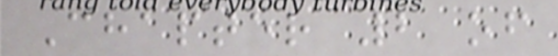Chapter 2 of
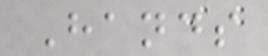Hands
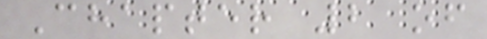Chapter 2 of
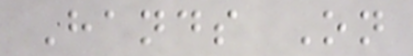Hands On
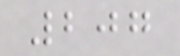207
